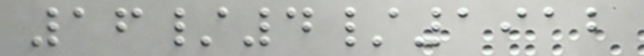16/4/1912
